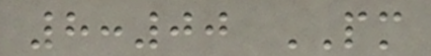8:00 PM
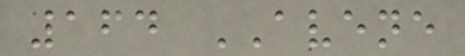164 AVENE
